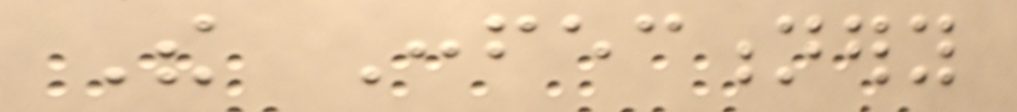The Confectionery
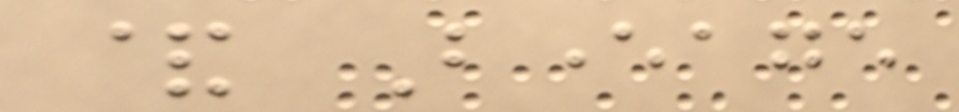& Beverage
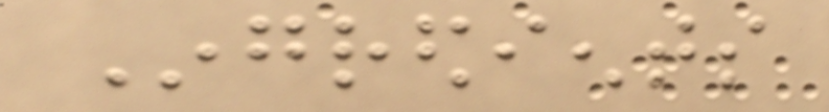Ingredients
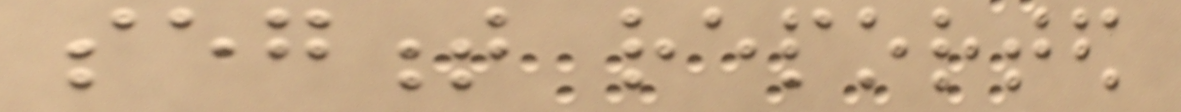segment reported
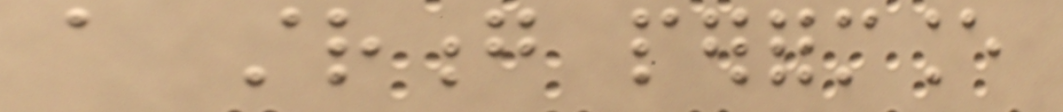a strong performance
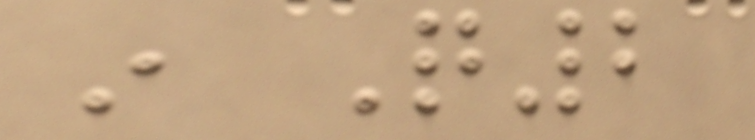in Q2
